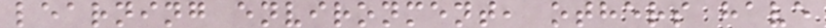learning environment, others have
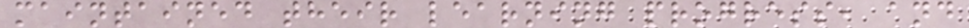maintained their learning progress, and
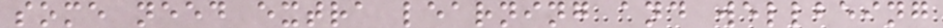some need extra learning and wellbeing
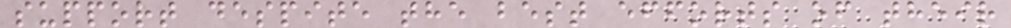support despite the best efforts of their
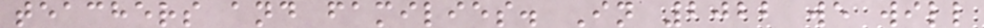teachers and families. In 2022 we will
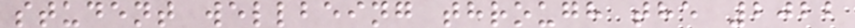student wellbeing through the 2022
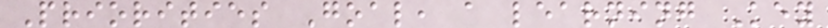Priorities Goal, a learning Key
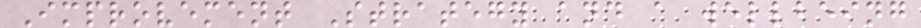Improvement Strategy and a wellbeing
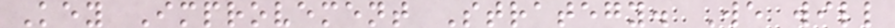Key Improvement Strategy. We will
